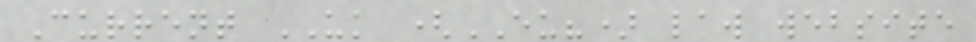Current UK (EU?) law website
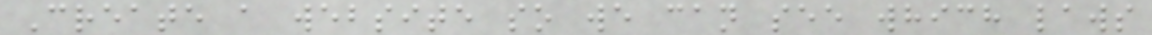Create a website so we can see which laws
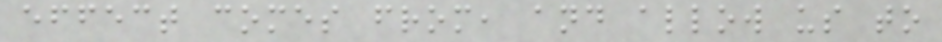effect comes from, and allow us to
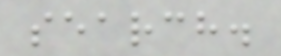search.
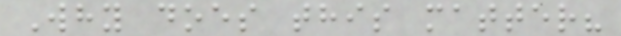Why does this matter?
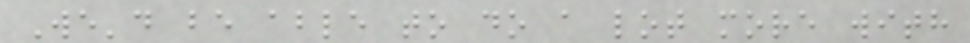We'd be able to do a lot more with
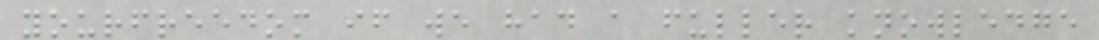yourfreedom if we had a fuller knowledge
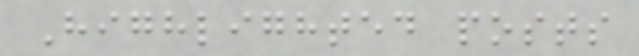Highlighted posts
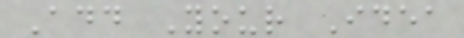Add Your Idea
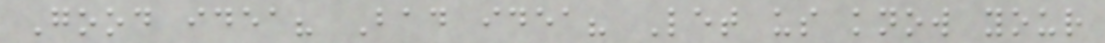Good idea? Bad idea? Let us know your
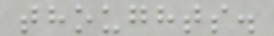thoughts.
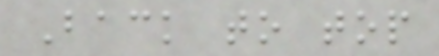Back to top
